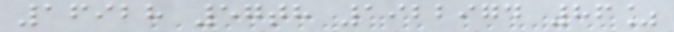16928 57th 1922974 86%
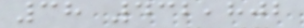38 432,802
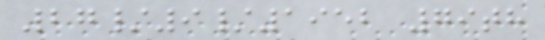27/9/1952 79th
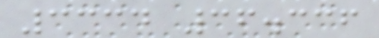3334 36.336
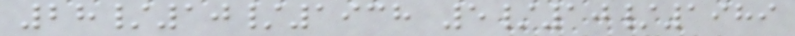28/10/1938 5/10/1989
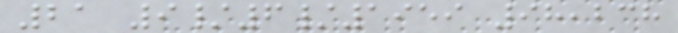21 9/6/1959 98,238
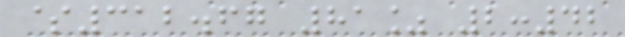$312.67 81% 2:42
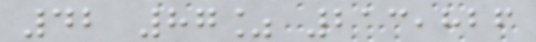42 87% 213,826
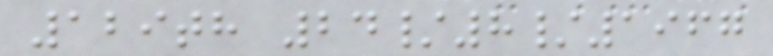129th 24/8/1967
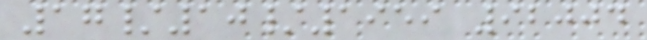17/10/1959 92004
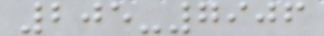205-7906
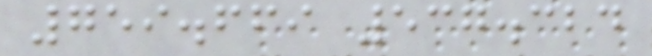759.669 537.324
